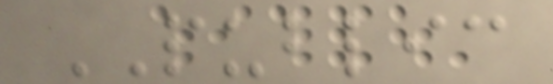PUBLIC
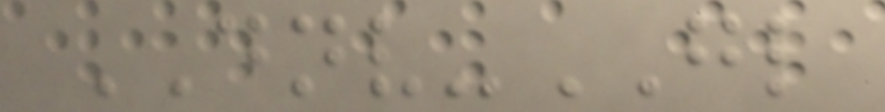DNV-GL
